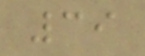39
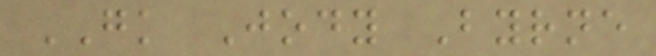GK Jody Byrne
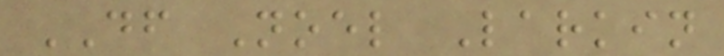DF Noel Larkin
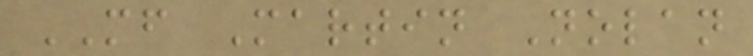MF Martin Nolan
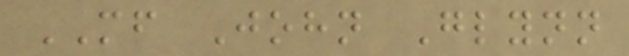MF John Glynn
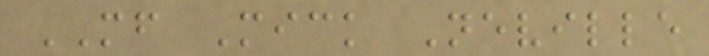MF Mick Neville
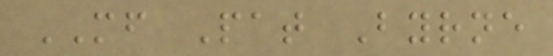MF Pat Byrne
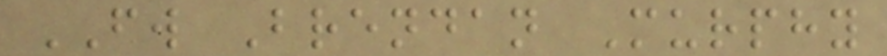FW Brendan Murphy
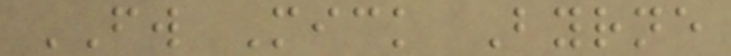FW Mick Byrne
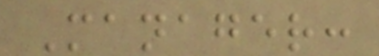Manager:
